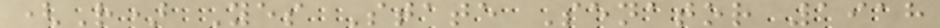(R) Yes State Senator 1918
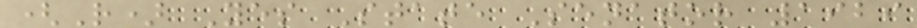(R) Yes State Senator 1929
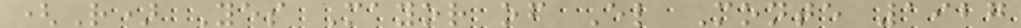(R) Yes Mayor of El Monte 1927
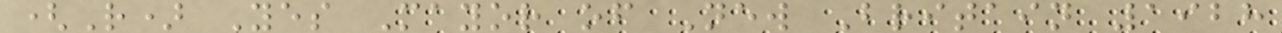(R) Yes Mayor of New Britain 1928
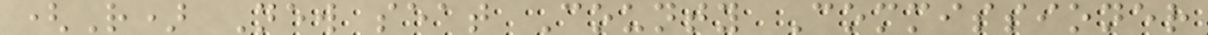(R) New seat County Commissioner
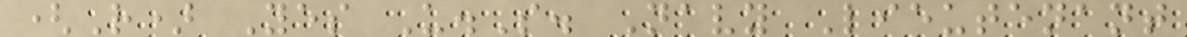(R) Yes U.S. Navy Lieutenant
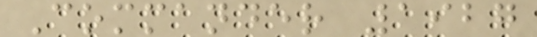Commander 1927
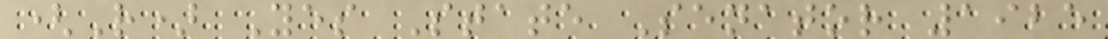(R) Yes State Senator 1925
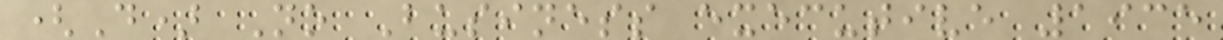(D) No Business executive 1935
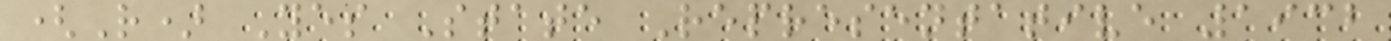(R) Yes State Representative 1932
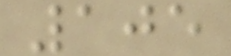105
